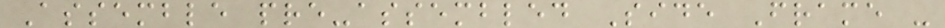Assemble pre-assembled Side Frame -
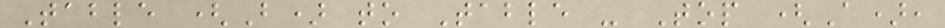Table (B) to Table - Top (A),
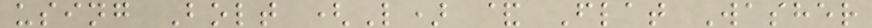using Bolt (L) & Flat Washer
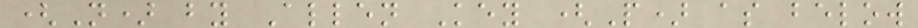(N) by Allen Key (P) as below
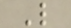L
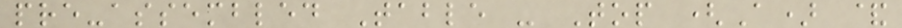pre-assembled Table - Top (A) &
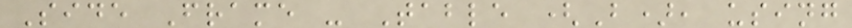Side Frame - Table (B), using
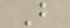B
